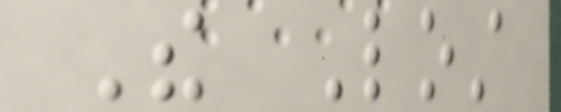The Lost
